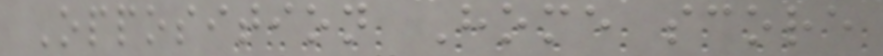Opposition Home score
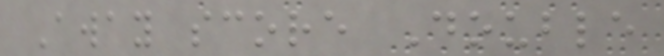Away score Double
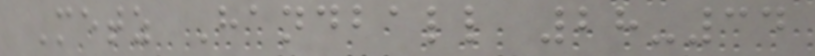Metz Handball 28-34
